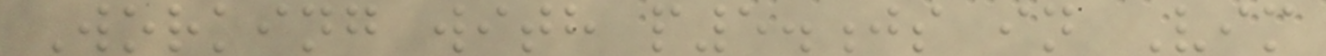Working with p5.js in Vim
